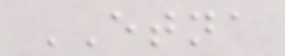ETNA
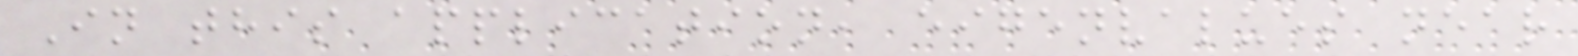In this application, eigenvalues near
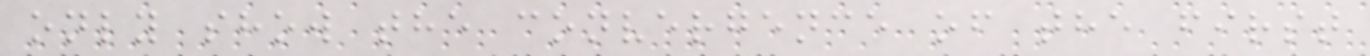only show the convergence of the first
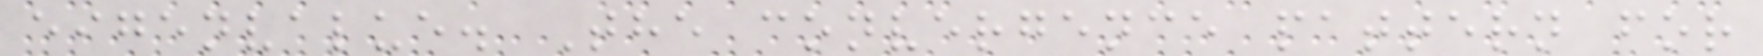eigenvalue. The convergence pattern for
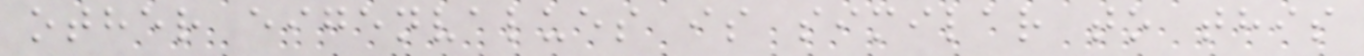other eigenvalues is similar to this
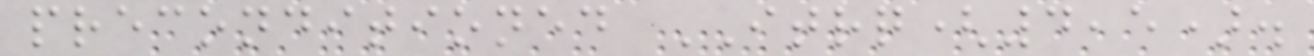preconditioned ITRQ(4,5).
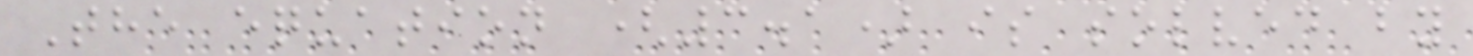The equation (3.1) is solved by
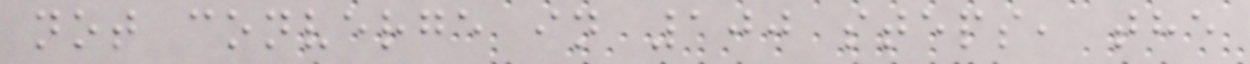not converge in 100 steps, the
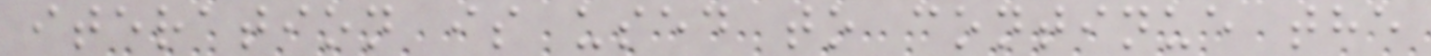iteration is used to continue the
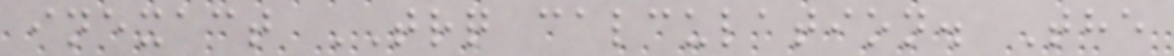inexact TRQ calculation. The
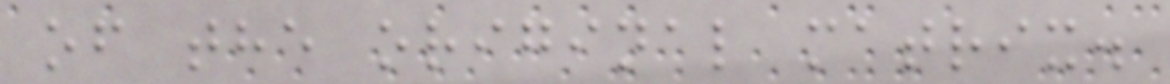of the original matrix.
